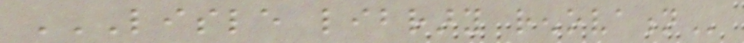LISLE LIBRARY RENOVATION
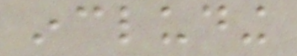including
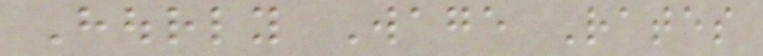Hourly Wage Rates
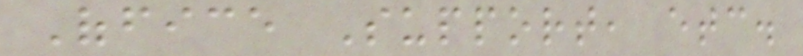Office Support, etc.
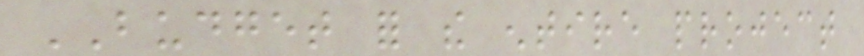BUDGET for the entire project
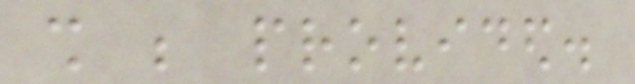shall be provided.
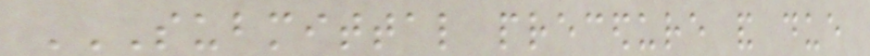SUBMITTAL PRECEDURE AND DUE
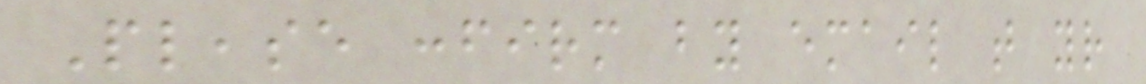Please confirm by email that your
